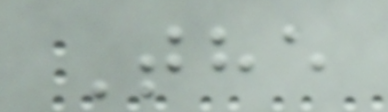The
